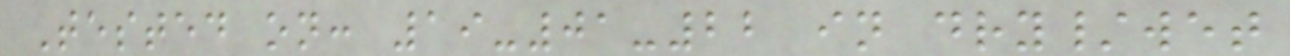Tested on: 19-01-22 in dry/wet
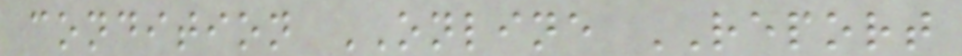condition ONLINE REPORT
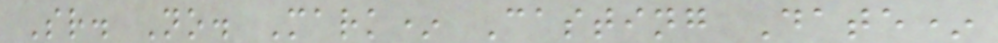Sr. No. Mark* Casting Date*
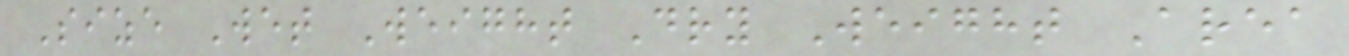Size Wet Weight Dry Weight Area
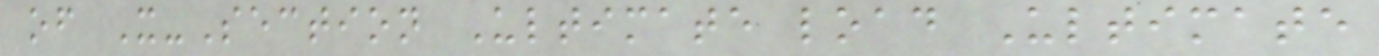of X-Section Ultimate load Ultimate
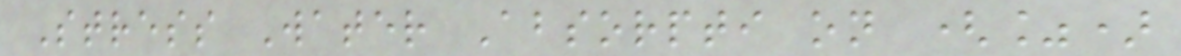Stress Water Absorpti on (%)
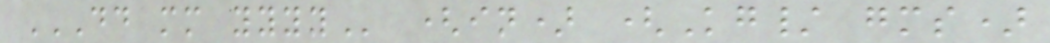DD MM YYYY (in) (Kg/ gms)
